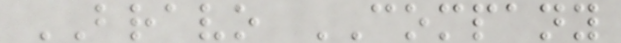BRAVO COMPANY
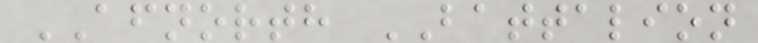AFNORTH BATTALION
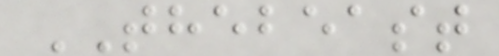THEBEAST
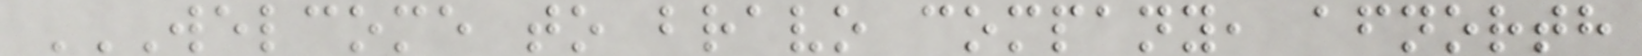WELCOME TO BRAVO COMPANY, AFNORTH
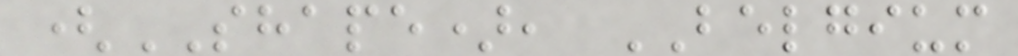(SHAPE), BELGIUM
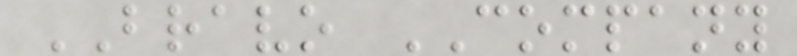BRAVO COMPANY
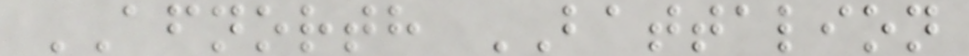AFNORTH BATTALION
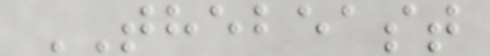THEBEAST
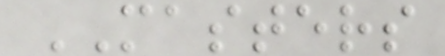MASTERS
